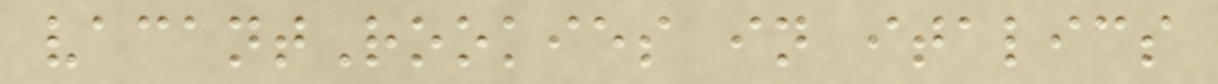vacantRookies in italics
